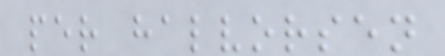per halvorsen
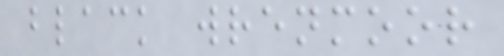black wrenmoor
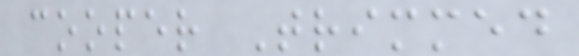cooper Trimmed
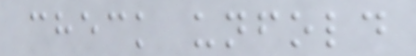check unfold
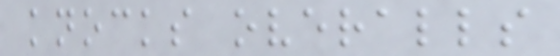knocks overalls
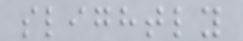slightly
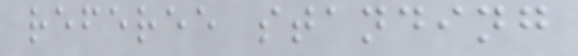referee standing
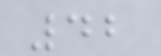42
